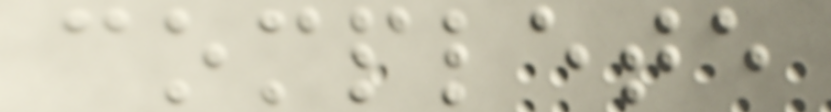complete
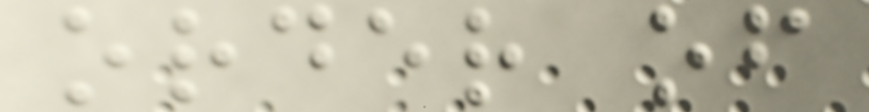order of
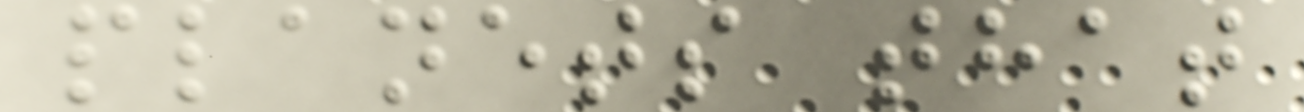planets that
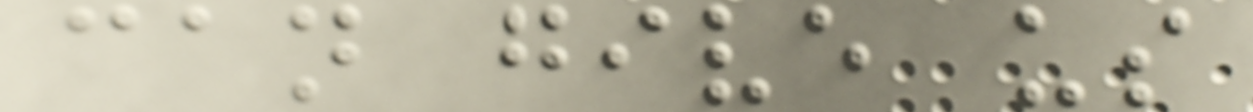can give us
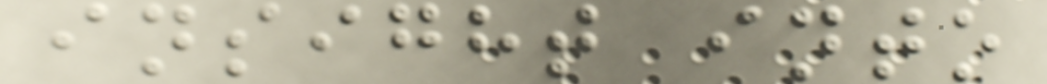insight into
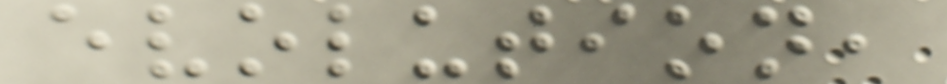evolution,
